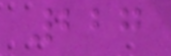227
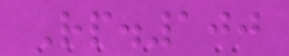Rp.100
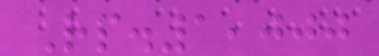Rp.1,000
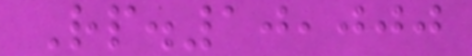Rp.10,000
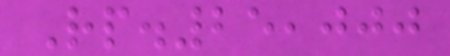Rp.25,000
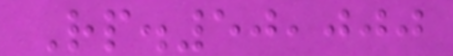Rp.50,000
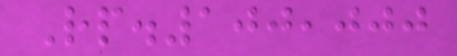Rp.100,000
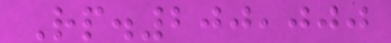Rp.200,000
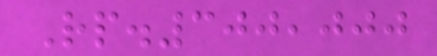Rp.300,000
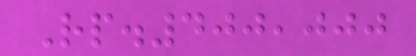Rp.400,000
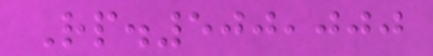Rp.500,000
